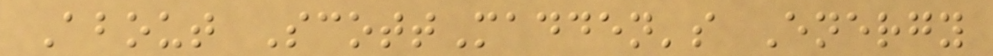About ScottMadden's Energy
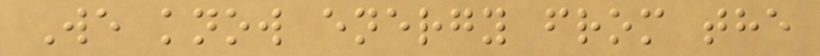We know energy from the
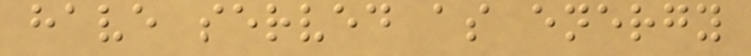have served as energy
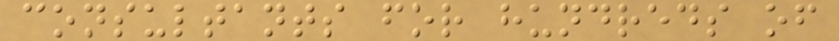consultants for hundreds of
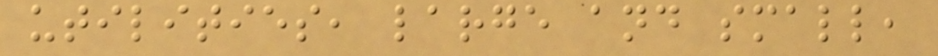utilities, large and small,
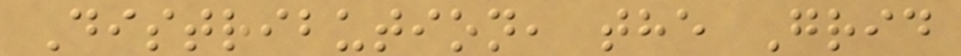Distribution, the Grid
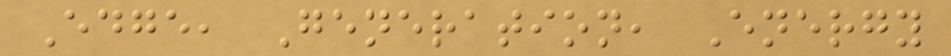Edge, Generation, Energy
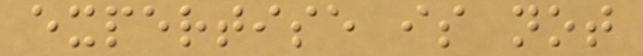expertise is not
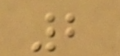2
